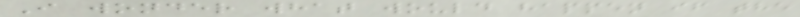I wonder what would happen if the
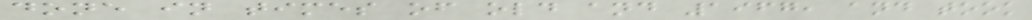done in times of old and 1967, and took
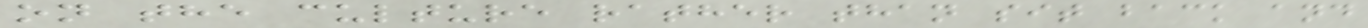on the culture rather than sit back and
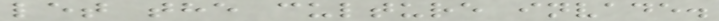let the culture invade.
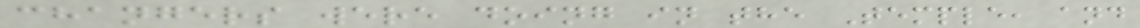changers were doing in the Temple, and
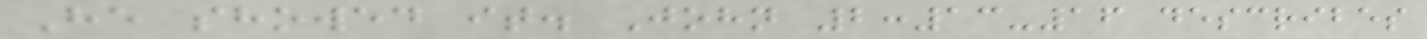He showed it. John 2:13-16 describes
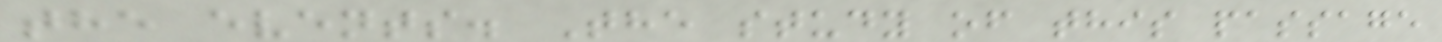the events. The study of this passage
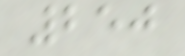250
